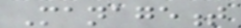Management
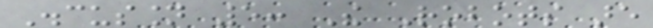Discussion 5: The Robots are
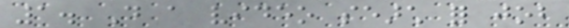1. Do a video search for job
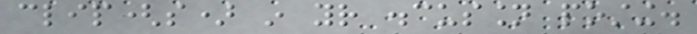clip(s) in your discussion posting.
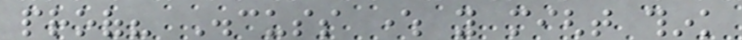proof? Discuss where you might think
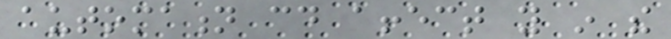automation could affect you in the
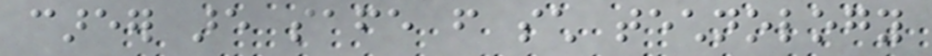career are safe from such technology
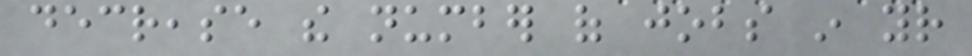decrease the number of jobs in your
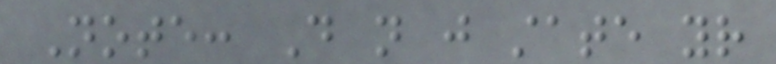Note: Do not just state your
